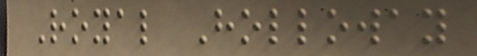Royal Holloway
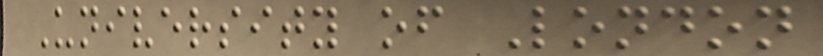University of London
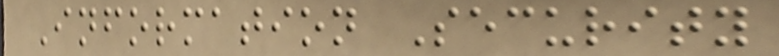Information Security
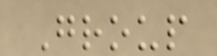Group
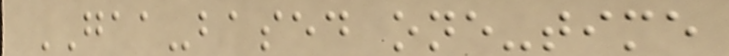GAA-based one-time
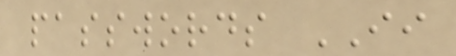passwords II
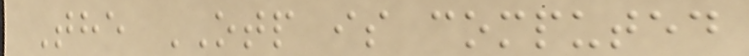The OTP is computed
